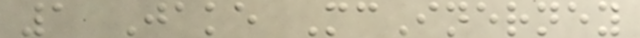1 Jake McInerney
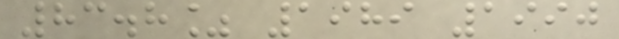83.8% 1989 1990
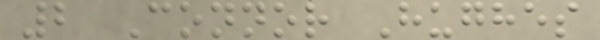2 Connor Hughes
